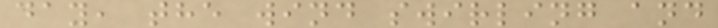day, the wind swirling and
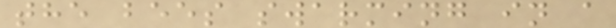the bees swarming in a
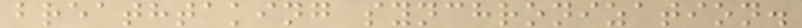breathtaking synchronization.
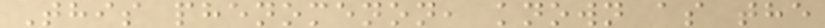This phenomenon, known as the
